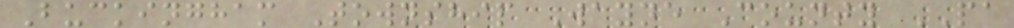Buckingham Township Wayne County PA
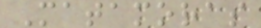Matamoras
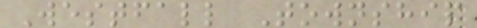Westfall Township
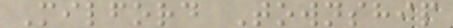Milford Township
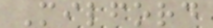Milford
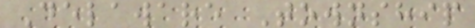Delaware Township
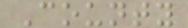County
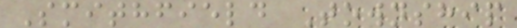Smithfield Township
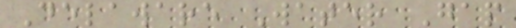Delaware Water Gap
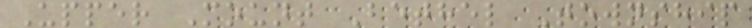Upper Mount Bethel Township
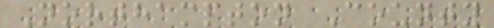Northampton County
